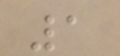1
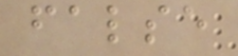false
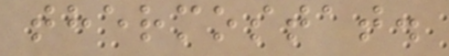thermostat.
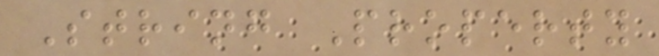String Property
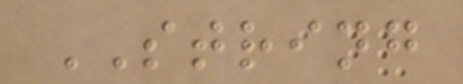STRING
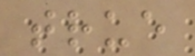true
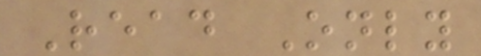Read Only
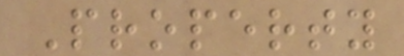Property
